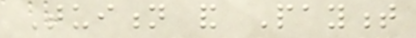Tuition and Payment
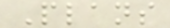Plans
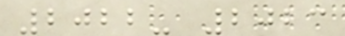2022- 2023
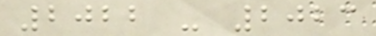2022 - 2023
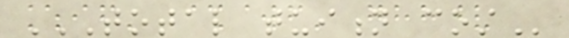TOTAL TUITION COST
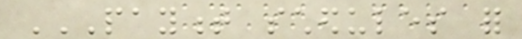PAYMENT SCHEDULES FOR
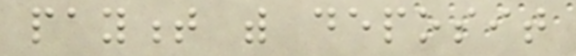payment with deposit
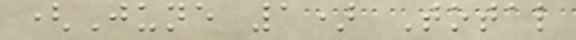(June 1) Total
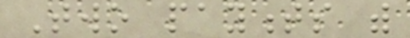Two payments with
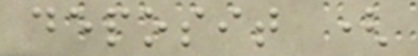deposit (
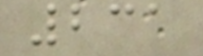231
